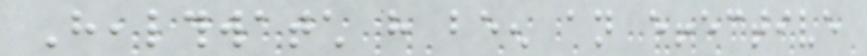Healthwatch have been an effective
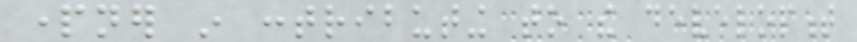partner in contributing to the development
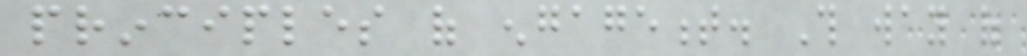principles of engagement. This way of
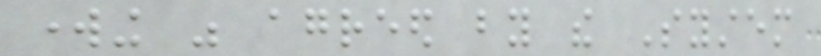working was agreed by the System
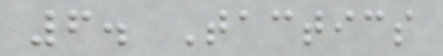6. Tactics
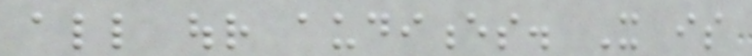all our audiences. It is
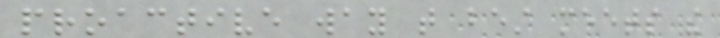proactive way that best meets the
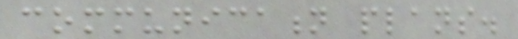communication plans.
